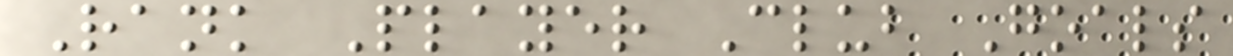Rank Player Club Goals
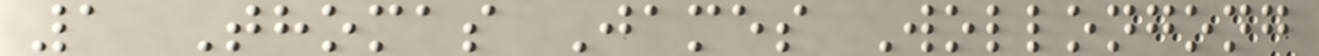1 Thomas James Wollongong
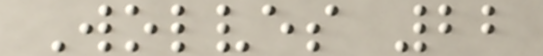Wolves 22
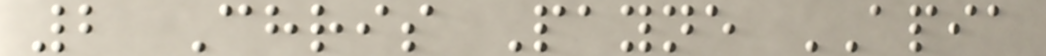2 Chris Payne APIA
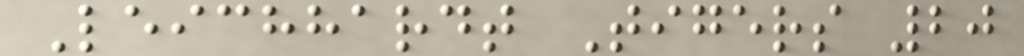Leichhardt Tigers 20
